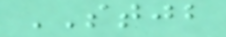STJB
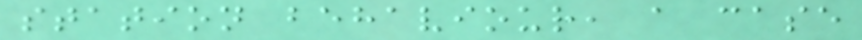station behaviour, a case
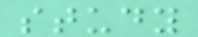study
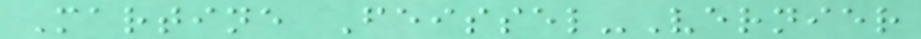Martine Feissel-Vernier
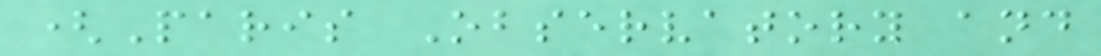(Paris Observatory and
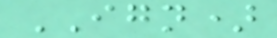IGN)
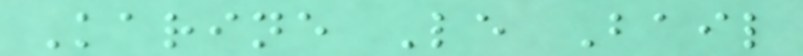Karine Le Bail
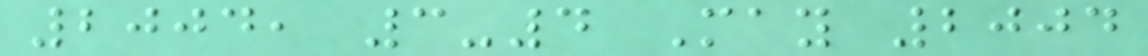2004, 3-4 May 2004
